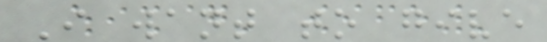I want to give
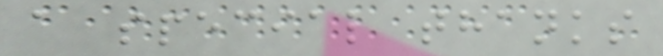a special thanks
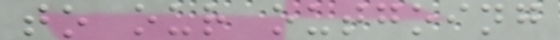to our outgoing
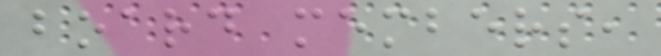board members,
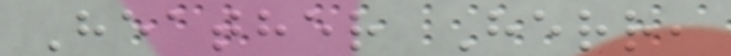Heather Herr,
